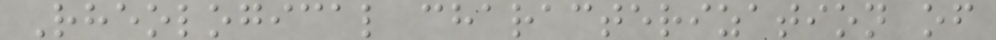Rheological characterization of
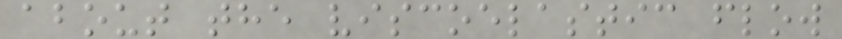about the viscoelastic flow
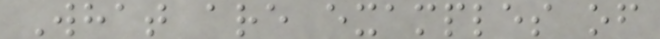What are examples of
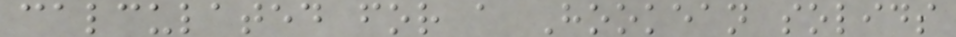calculated for a Hookean solids
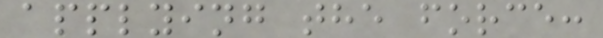applying the force:
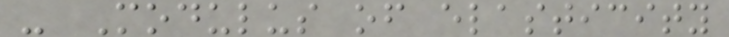- Modulus of elasticity
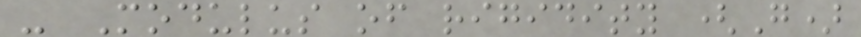- Modulus of rigidity (G)
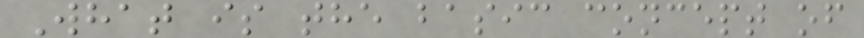What is the basic concept of
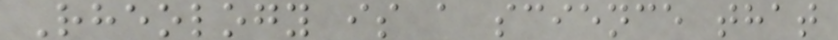Rheology is a science that
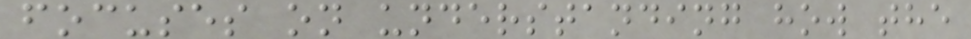focuses on understanding how the
